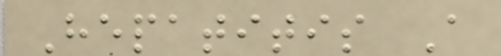Hepatitis A
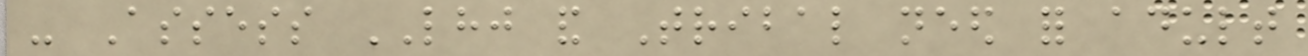- Assess LHJ and Tribal need for adult
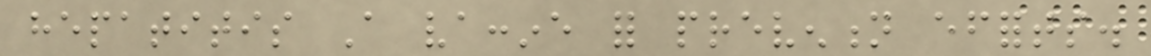hepatitis A vaccine for prevention efforts.
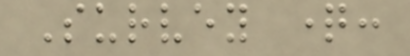Survey question:
